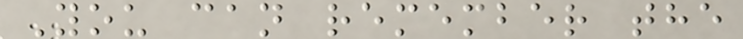You can remember the
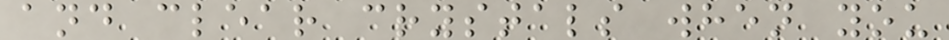and clear crystals when you
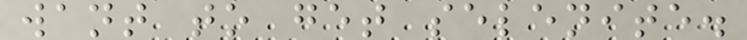want to get selenite.
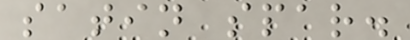satin spar.
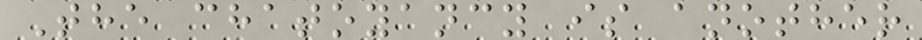The chatoyancy is another
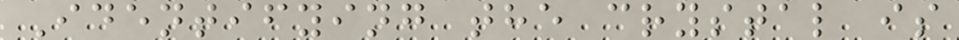Identifying the crystal is
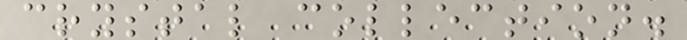crystal collection.
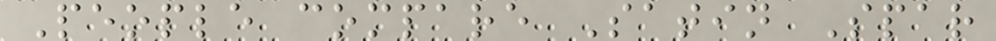People compare Satin Spar
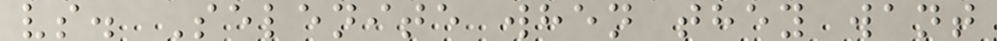vs. Selenite when they want
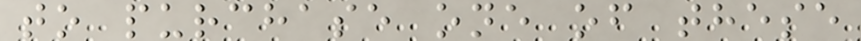to purchase one of these
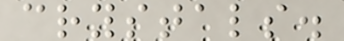crystals.
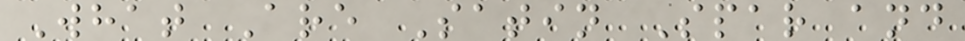What Are Satin Spar and
